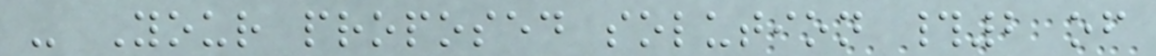- Your proposed solution #2 of
